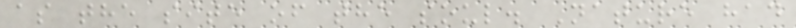as the site of the soul. Nature had
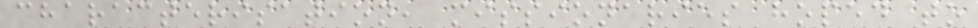characterisation, missionaries hoped to
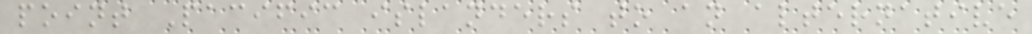point Pacific islanders to an alternative
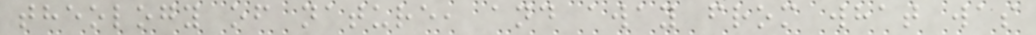theology of nature, and away from what was
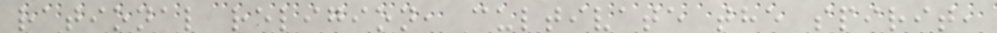rational religion, cultivate the spirit,
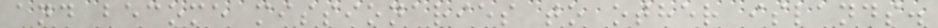and become missionaries to other islands.
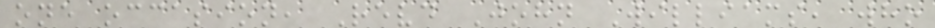one occasion, Revd John Williams, who
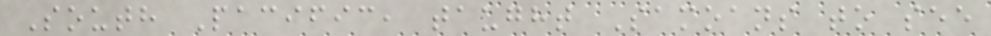South Pacific, taught Samoans to see
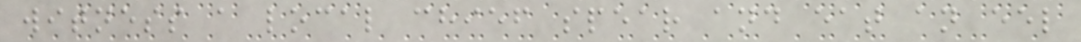witness a local chief spear and eat an eel
